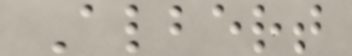Albert
